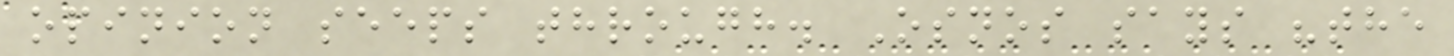opinion seeps through. Osnos says "the
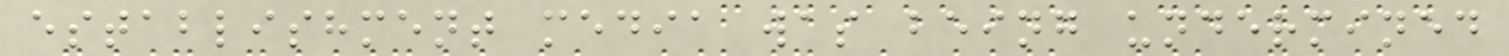establishment media was being undermined
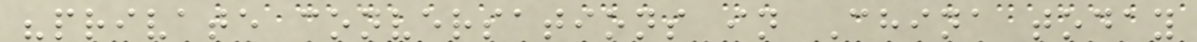"private conversations in China today
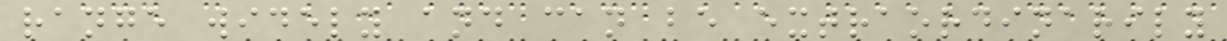range widely and can be extraordinarily
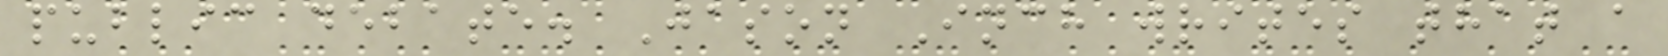public debate. Jason Inch writes that a
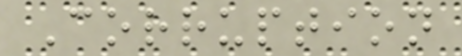Corruption
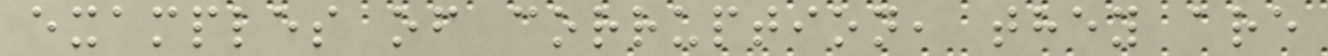examples of corruption, they are
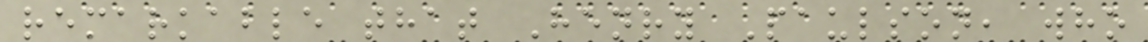remarkable that Henry Paulson, who
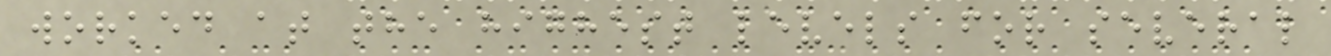worked at the highest levels for several
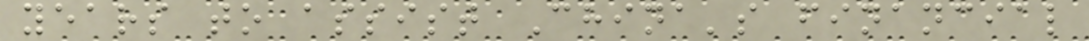years to assist China's financial
